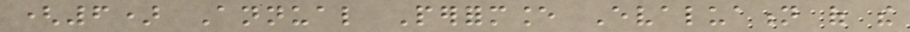(6) Annual Performance Evaluation of the
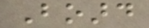Board
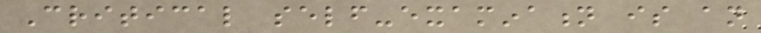Critical self-examination is an
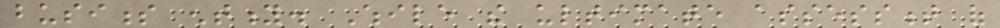business entity. While the ultimate assessment of
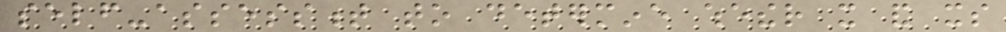self-assessment to determine whether it and its
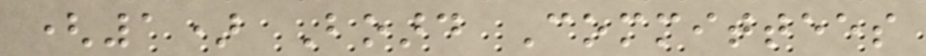(1) Board Committees
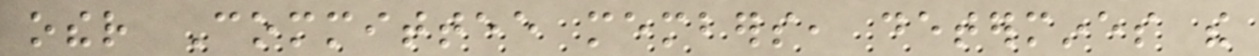other Committee members, determines the
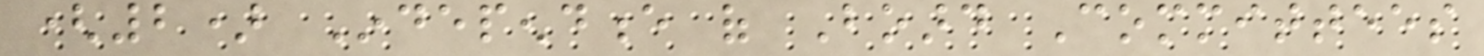(2) Independence of Board Committees
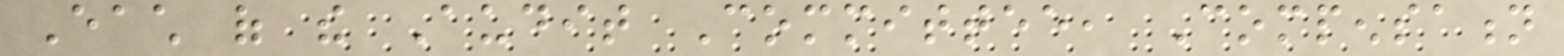Each of the Audit Committee, Compensation
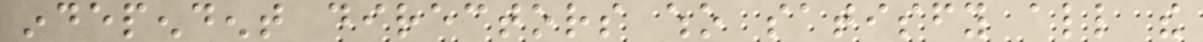independent directors who satisfy all the
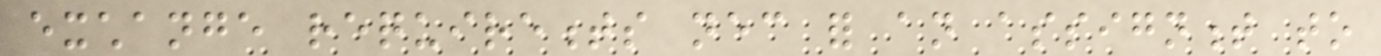exchange requirements necessary for an assignment to
